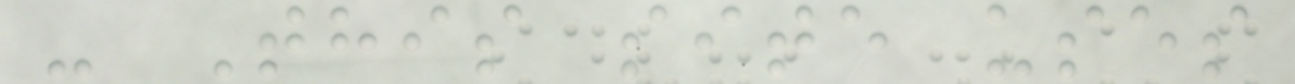- This site uses
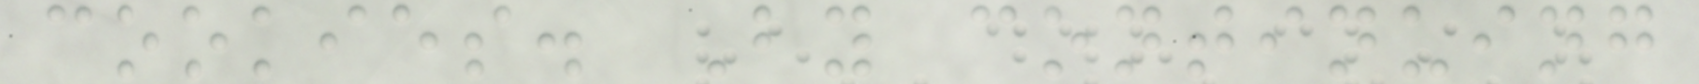cookies. By continuing
